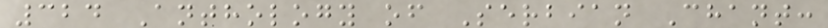324 Anthology of Serbian Chant:
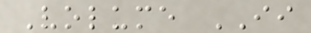Volume II
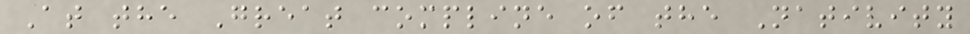At the Great compline of the Nativity
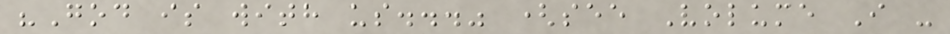"God is with us..." (see Volume I -
